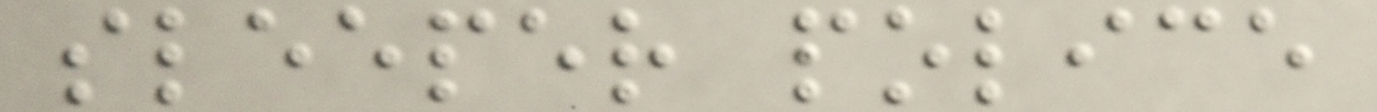sleeper police
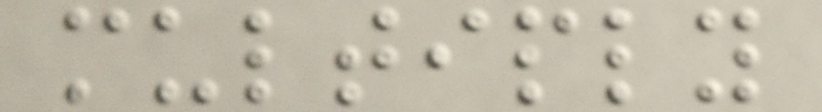multiply
